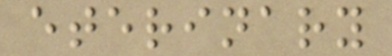eterinary
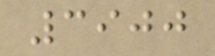3900
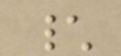\
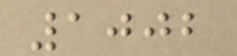1002
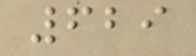629
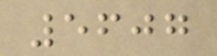5607
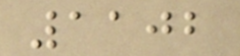1102
